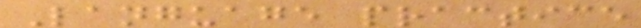Language practice
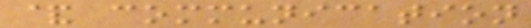& communication
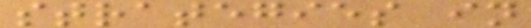strategies in
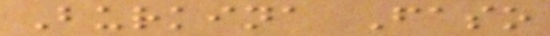Burkina Faso
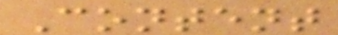Content
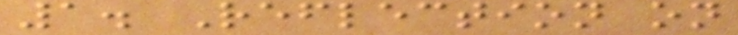1. Reflection on
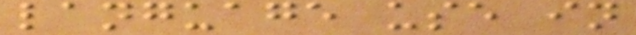language use in
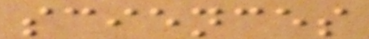sciences
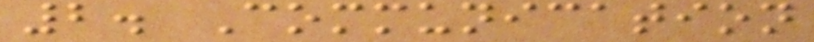2. Communication
